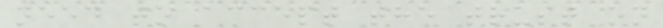need to accept the trust on
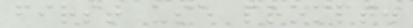first use prompt.
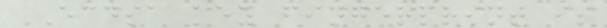ECDSA key fingerprint is
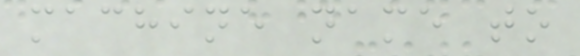machine name to
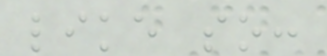like so:
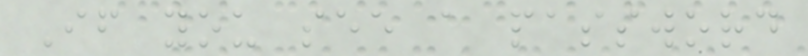If you see a password
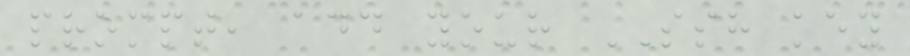prompt, add your SSH key
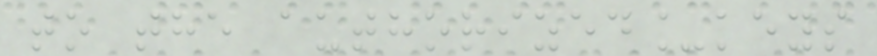to the authorized_keys
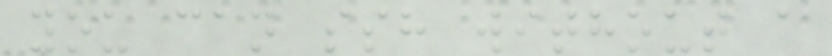you can ssh without a
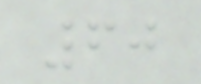60
